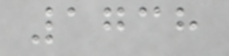1738
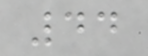44
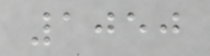1050
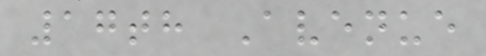17th Avenue
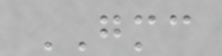GMC
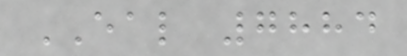EAL 7884
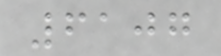6107
